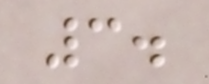3.
